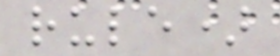rule)
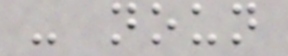- noun
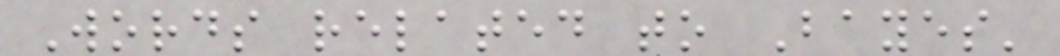Words related to Bayes'
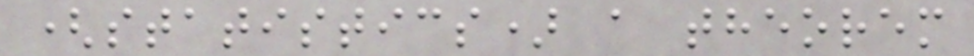(statistics) a theorem
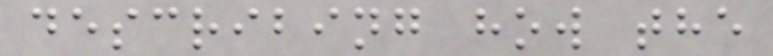describing how the
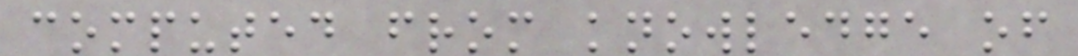computed from knowledge of
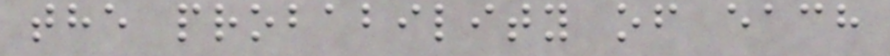the probability of each
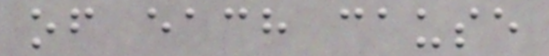of each cause
